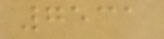7531
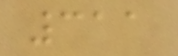311
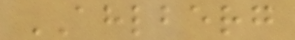AHLBERG
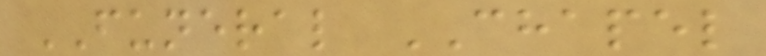FUNERAL CHAPEL
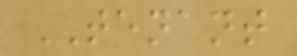TENANT
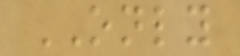ONLY
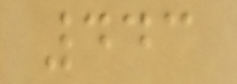443
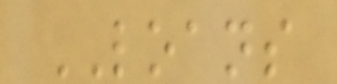LOANS
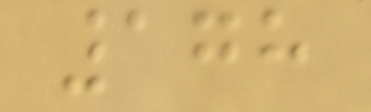178
